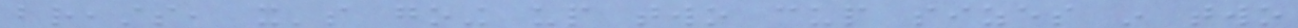breasts, it's going up two cup sizes in two
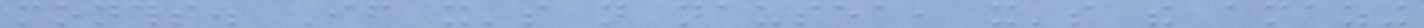months. If it's not nausea, it's the amazing
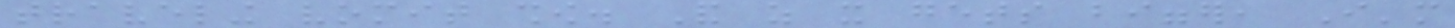traveling vomit show. And as it gets bigger, I'm
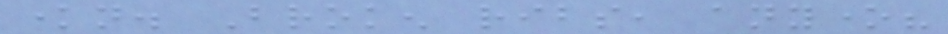known. Broken ribs, anyone?
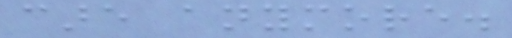care anymore.
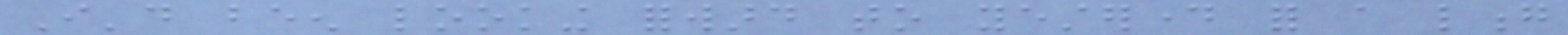I'd been looking forward to yesterday for a long
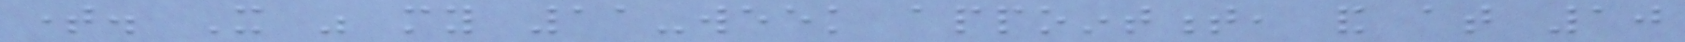time. It was my 11-week appointment, and at 10
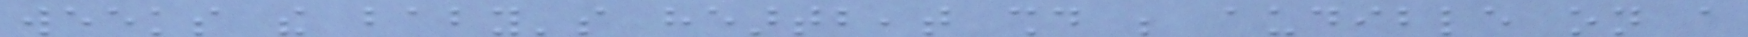weeks the baby's heartbeat should be audible on a
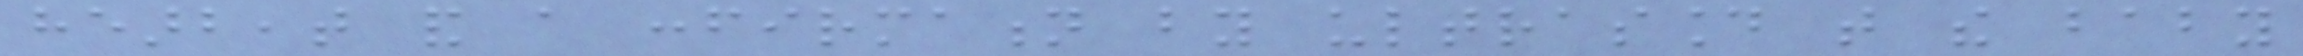hearbeat and a confirmation by ultrasound that the baby
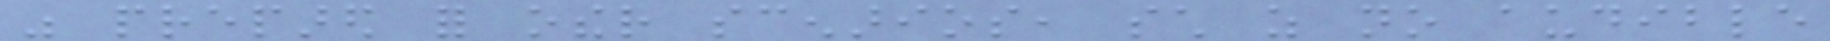was prepared for other scenarios, such as no audible
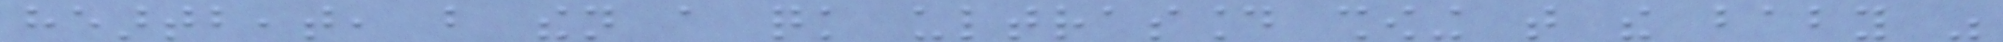heartbeat, but then a quick ultrasound showing that the baby was
